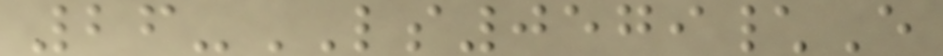26-LS0579\E
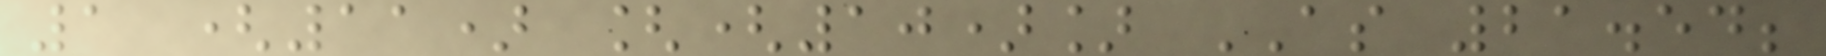1 (11) [(10)] AS 21.54;
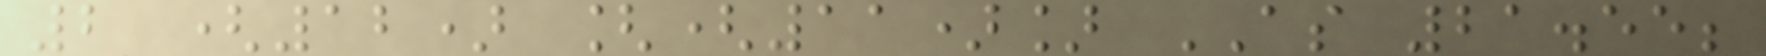2 (12) [(11)] AS 21.55;
